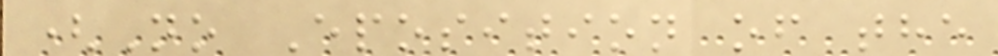(No Eposition of the
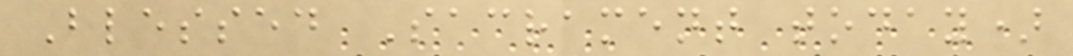Blessed Sacrament today)
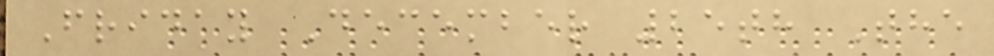Friday December 25th The
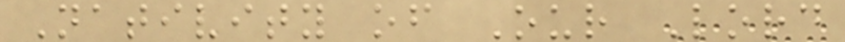Nativity of Our Lord
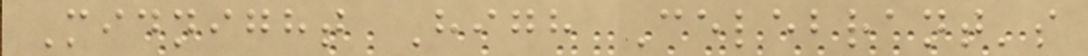Midnight High Celebrant's
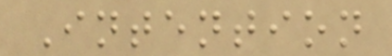Intention
